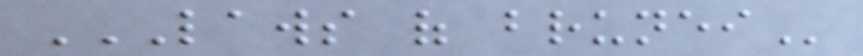LAWS OF BRUNEI
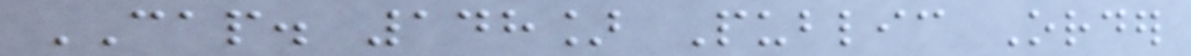CAP. 148] Public Order
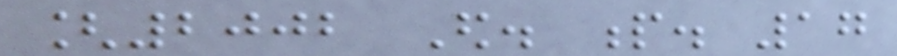[2002 Ed. p. 17
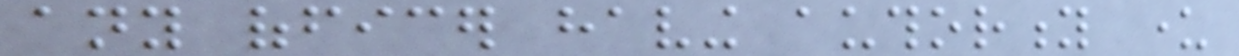any officer having authority under
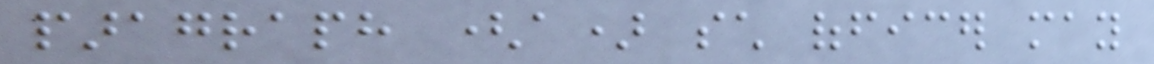paragraph (a) such officer may
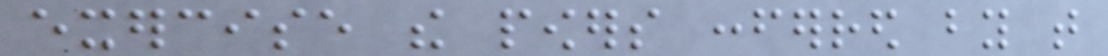exercise the powers conferred by that
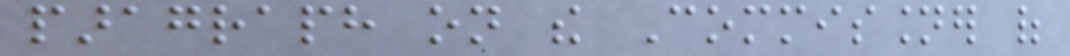paragraph on the Commissioner of
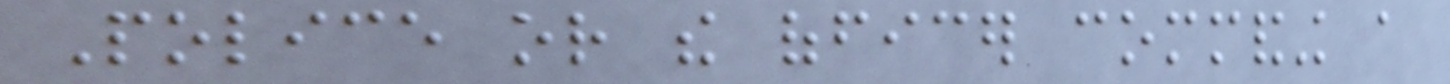Police or the officer commanding a
